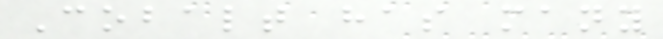Cobalt has many
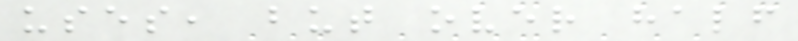uses, but over half
